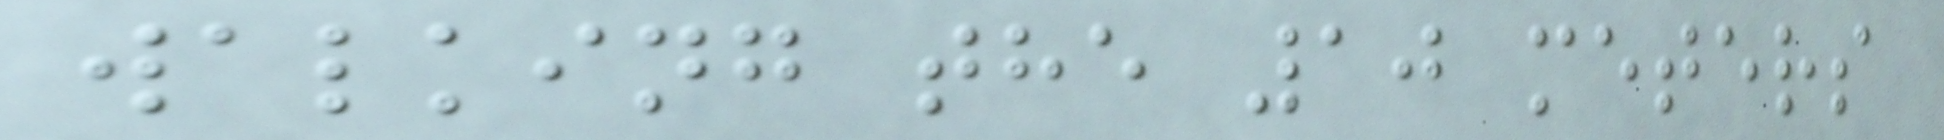walking the 10 meters
